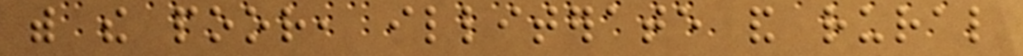with the poor, illiterate and rural
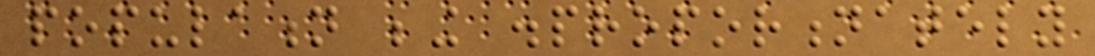population being disproportionately
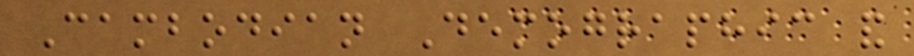Cambodian Demographic and
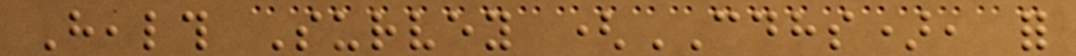Health Survey (CDHS), for
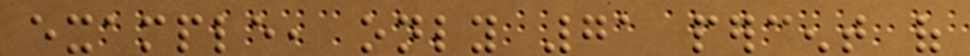example, only 71 percent of
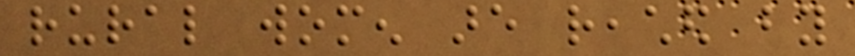rural women are reached by
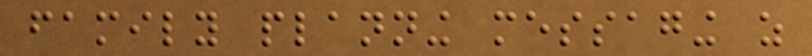family planning messaging as
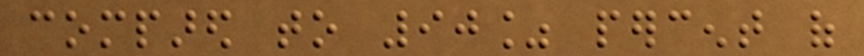compared to 90% percent of
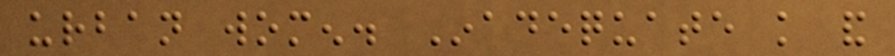urban women. Inadequate knowledge and
